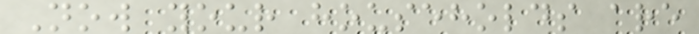Now your households are
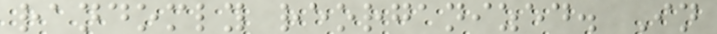randomly reorganized. In
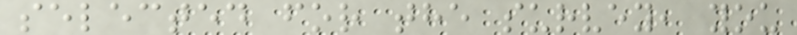selected for the survey, you
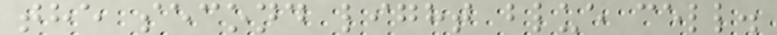the second light blue cell.
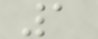1
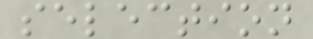selection
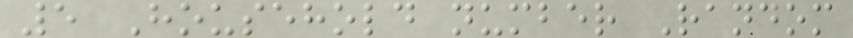5 Household number Random
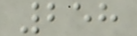258
